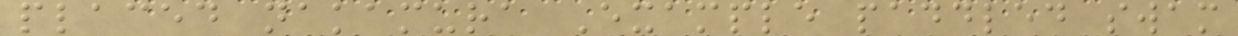placed nakamura Example paddled swam
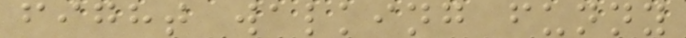fight walking funny
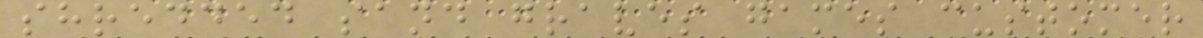shredded sand graves games customer
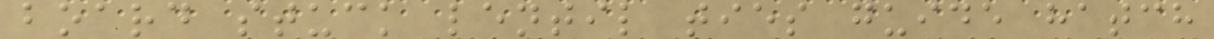board stuck lentil ties guide hatch
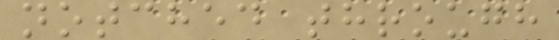notched through
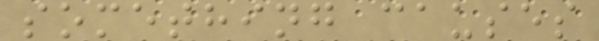something causes
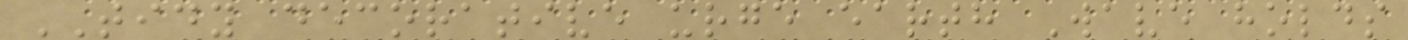TIDY decorative urge earth Wave holds
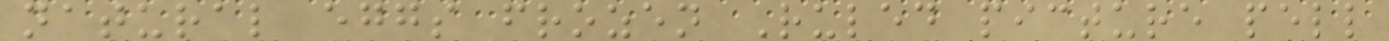natural eggs frozen Ruled picture pell
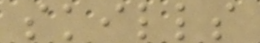skills
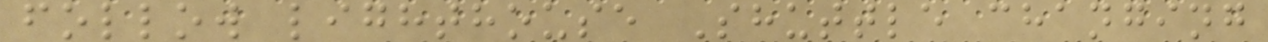follow lighthouse Shuttle changing
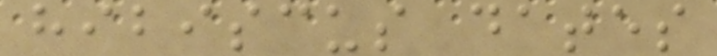hibiscus dates
